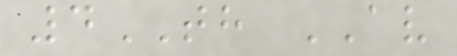4TH AV
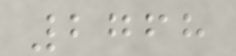2768
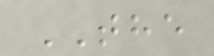THE
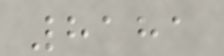8181
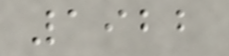1922
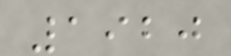1920
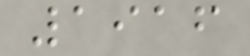1916
